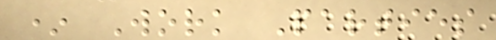* Work Parties
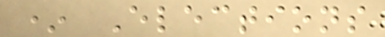* Elections
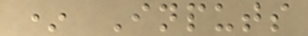* Inputs
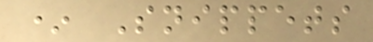* Snippets
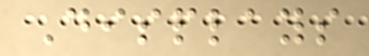Displays
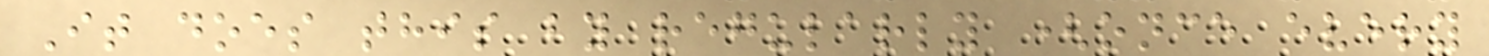It does this by regularly (once every
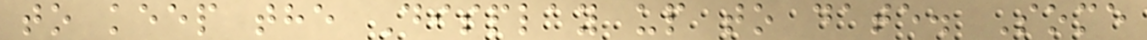to keep the Display up to date. Some
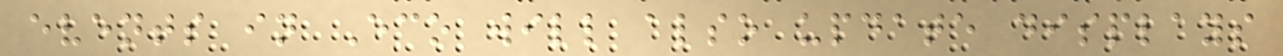events in Eco will also update displays
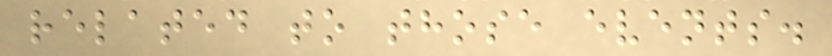related to those events.
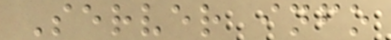Server info
